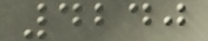4240
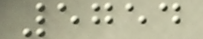5754
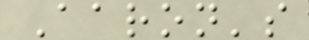Aaron's
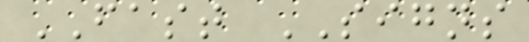FAST SIGNS
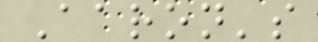Aaron's
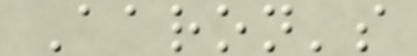Aaron's
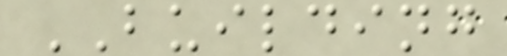BUILDING
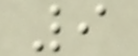9
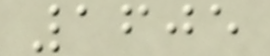1605
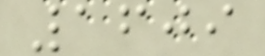1609
